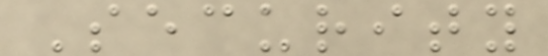Security
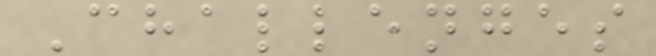Challenges
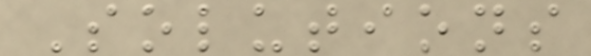Solutions
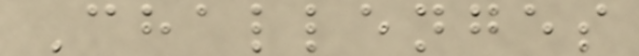Challenges
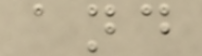and
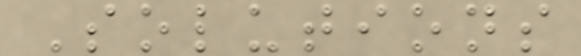Solutions
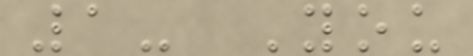1- You
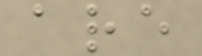are
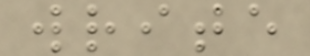write
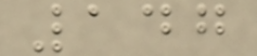147
